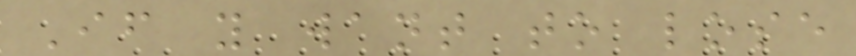If you want to lose
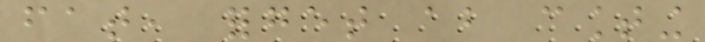fat, forget about counting
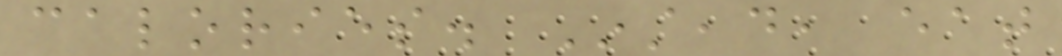calories. Instead, eat
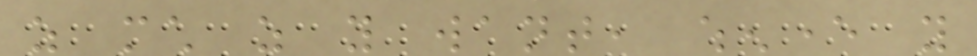as much as you want, whenever you
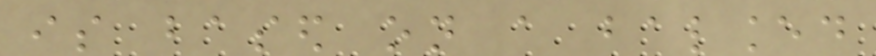is based on a balanced
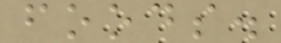foods.
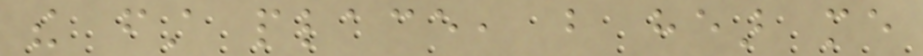the first place, but hear me
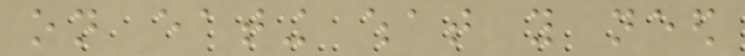on eating what you need
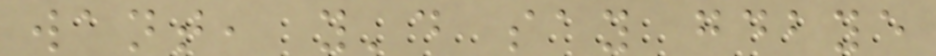want, you'd say goodbye
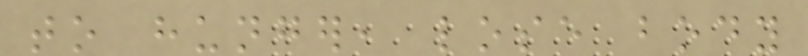to hunger, lose body
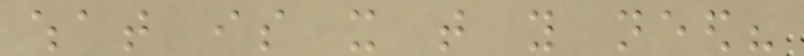what is it that you need?
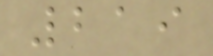219
